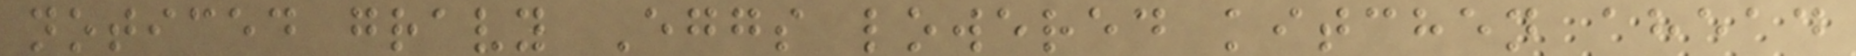noticed gravy Eggs lowered kitchen ahead
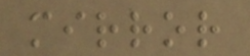mirror
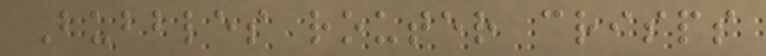Bubbles router crisps
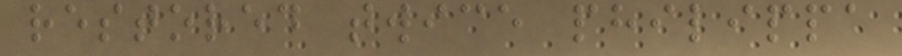restored twice philippa
